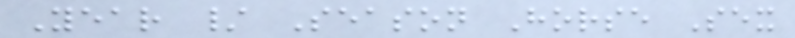Year / Season Horse Sex
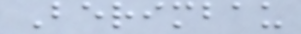Berimbau
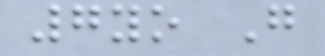7yo G
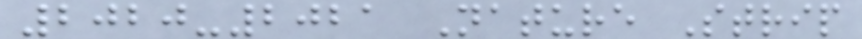2020-2021 Nature Strip
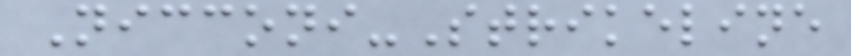Nicconi-Strikeline
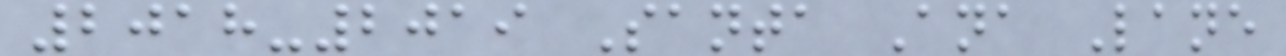2018-2019 Santa Ana Lane
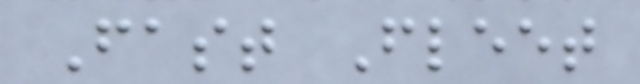Fast Fleet
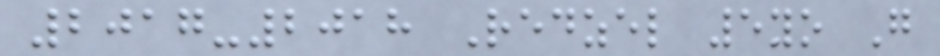2017-2018 Redzel 5yo G
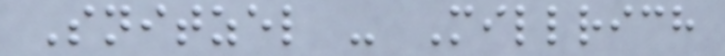Snitzel - Millrich
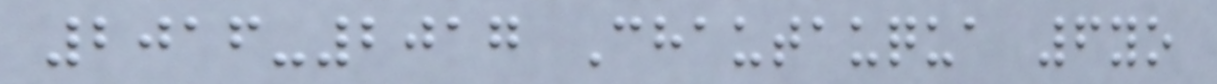2016-2017 Chautauqua 6yo
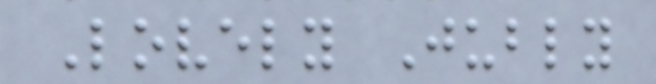Lovely Jubly
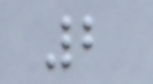2
